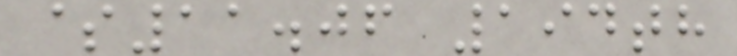$11.06 194th
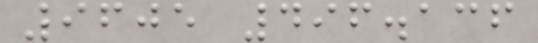9605 496.136
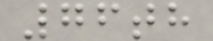76th
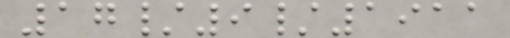17/9/1911
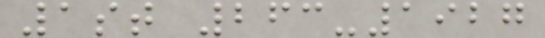1st 263-1927
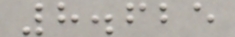8.625
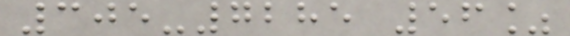305-7285 56%
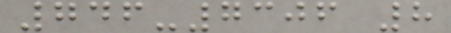746-7306 8
